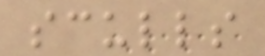sculls
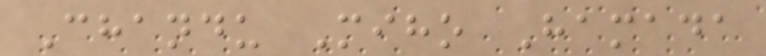Chandu Miho Hamada
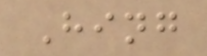Hing
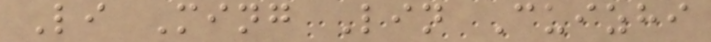Li Ming Lin Cuizhi
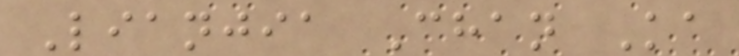Lianjia Chan Ka
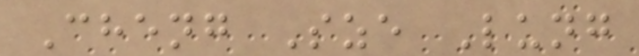Cheng Sze Lung
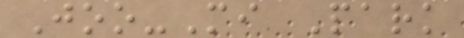Joo-Mi Park
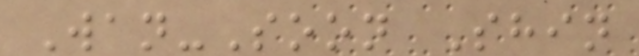Wan-Soon Shin
